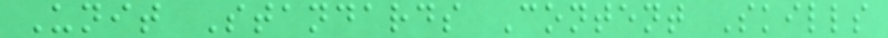Unit Standards Content Skills
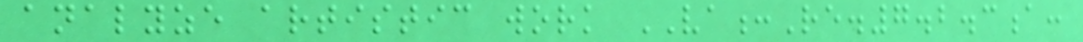analyze artistic work VA:Re.7.2.3a:
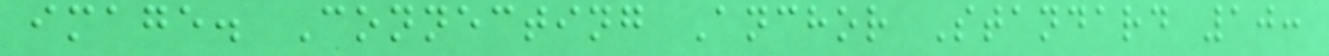image. Connecting Anchor Standard 10:
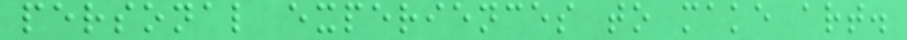personal experiences to make art.
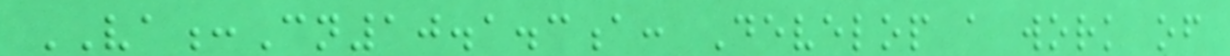VA:Cn10.1.3a: Develop a work of
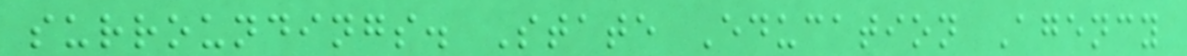surroundings. State Education Agency
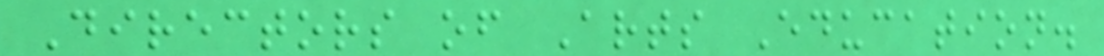Directors of Arts Education.
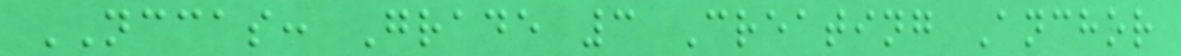NCCAS: Grade 3 Creating Anchor
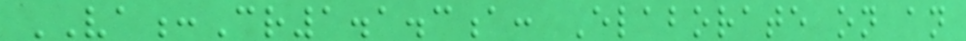VA:Cr1.1.3a: Elaborate on an
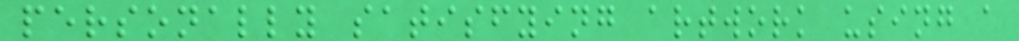personally satisfying artwork using a
